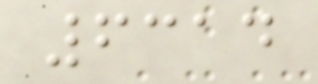6314
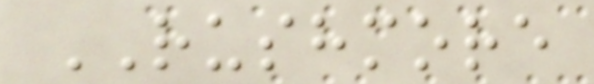RUSHMORE
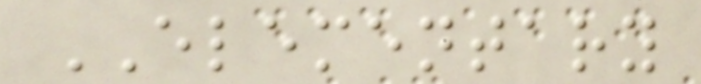ELEMENTARY
